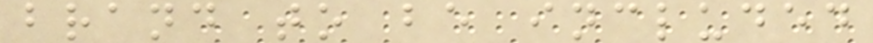brand to be included
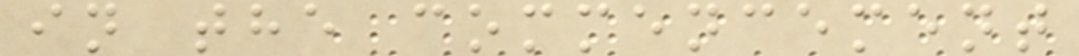in the commencement
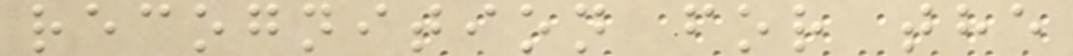recognition for the
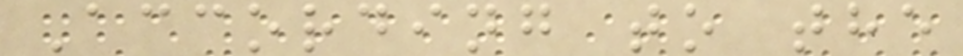According to the
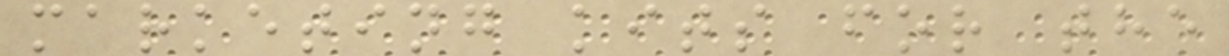marketing kits for the
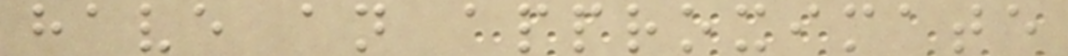have an approximate
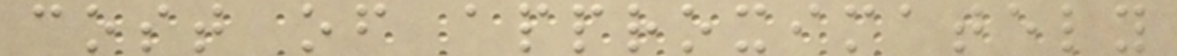cost of approximately
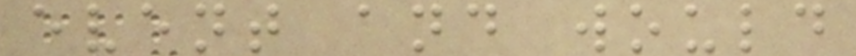event and would
